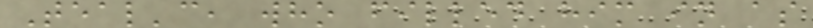Teal'c, who filled him in as
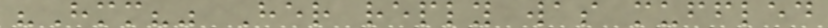"Hmm?" Her reply was muffled
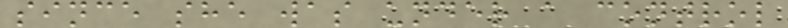since she was under a control
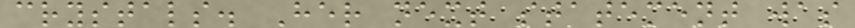crystals. Her next statement was
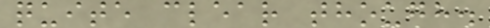quite clear though.
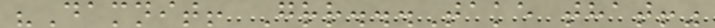"Damnit! Grr...Take that!"
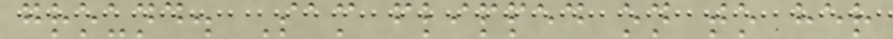ground. Sam flipped on to her
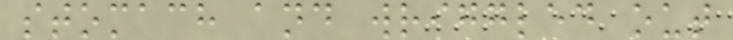stomach and wriggled out
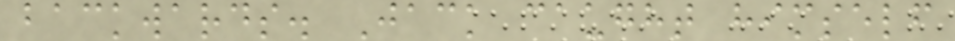backwards. Jack caught himself
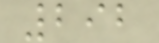292
